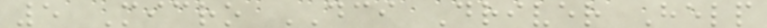5 Micro DCI Driver Help
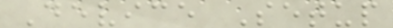Device Setup
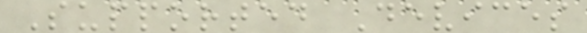Supported Devices
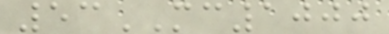53MC1000
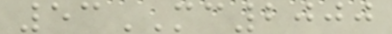53MC2000
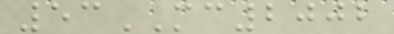53MC2002
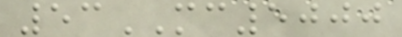53MC5000
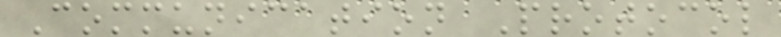Communication Protocol
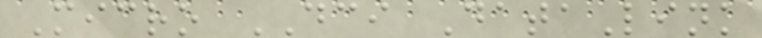Micro DCI DataLink
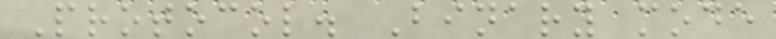Protocol. Binary mode
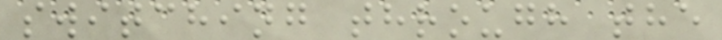switching through the
